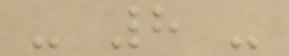- 8 -
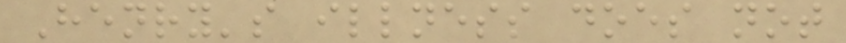Henry's illness does not
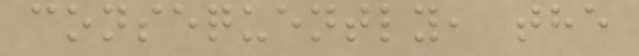consequently, the
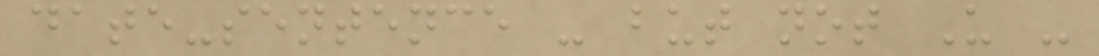date-sentence - but not U -
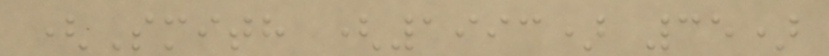(Smith (1993) 35)
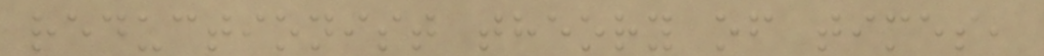reductionist theory of times,
